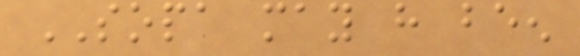SOPA may have been
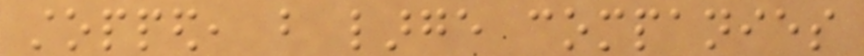stopped, but large companies
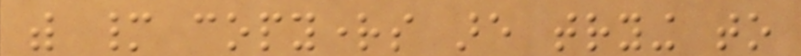with many copyrights are trying to
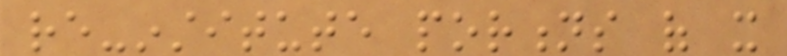re-institute portions of it
